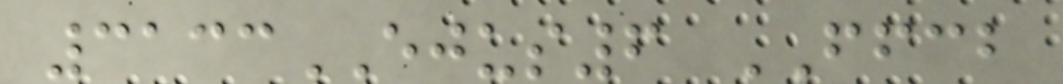3133EJUS6 FFCB
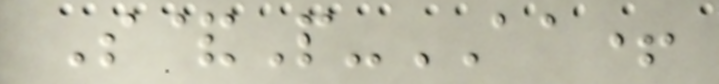S&P-AA+
